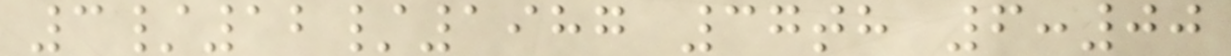3/12/1987 37th 6:00
